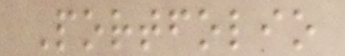Portfolio
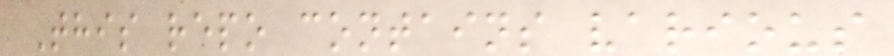This repo contains various
